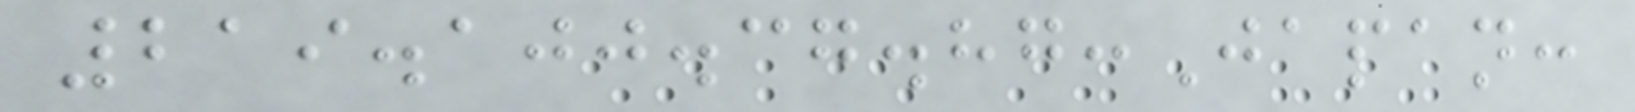219.100.37.87:Japan:
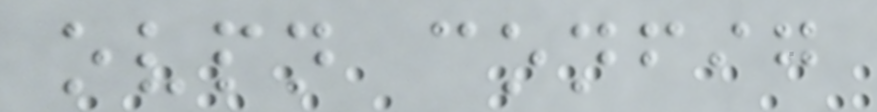ovpn config
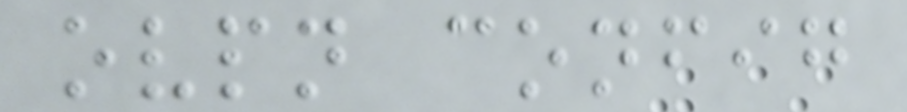ovpn config
